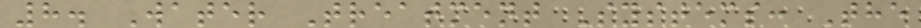8. Water Treatment Systems: The
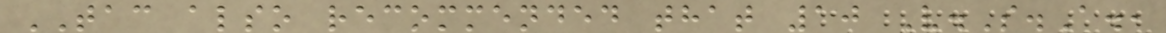TAC also recommended that 10 V.S.A.,
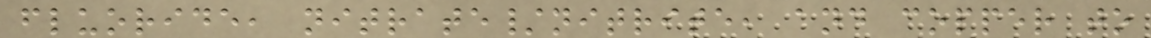fluoride, nitrate/nitrite, and copper to
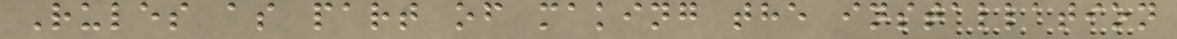Rules as part of making the installation
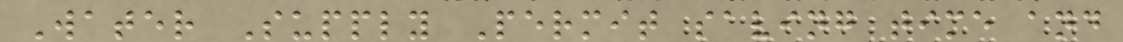Water Supply Permit saving time and
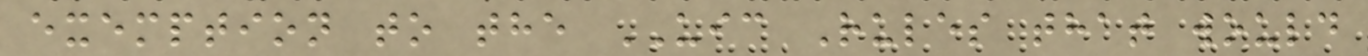exemption to the UIC Rules that would
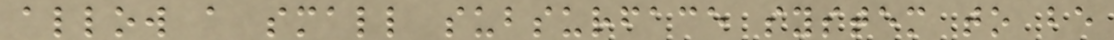allow a small subsurface system to be
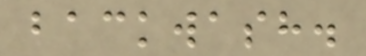backwash.
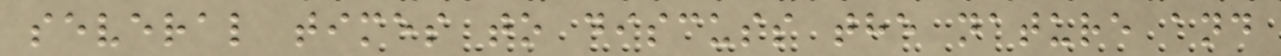several times to discuss the nature and
